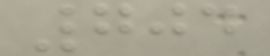704
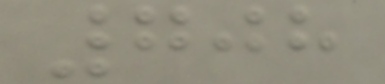708
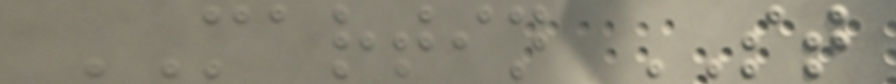MARTIN ST
